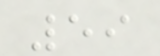59
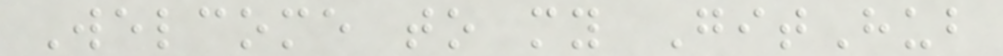Welcome to my GitHub
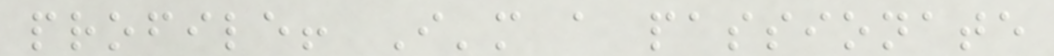profile! I'm a passionate
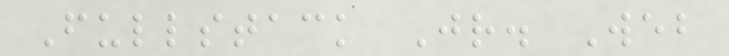Fullstack Jr. Web
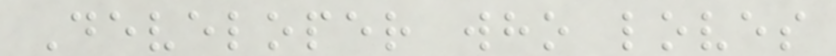Developer who loves
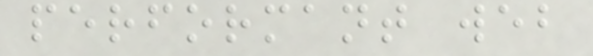performant web
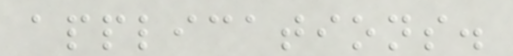applications.
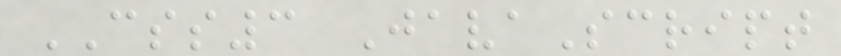CSS3 JavaScript
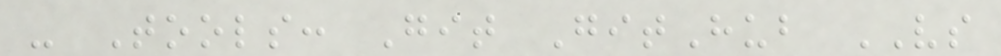- Tools: Git GitHub VS
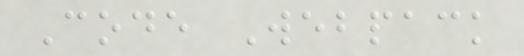Code Webpack
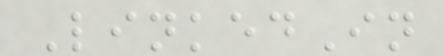LinkedIn
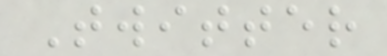Twitter
